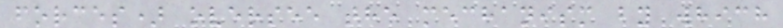forces) oversee the mechanism by which
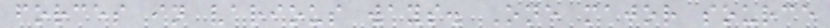forces in various ways. One major source
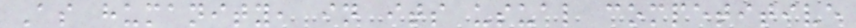As humanity, in its usual competitive
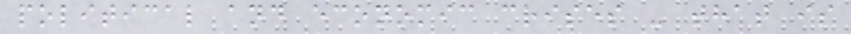political and economic crises - that is
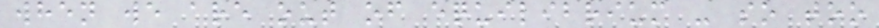when we are out of equilibrium - so too
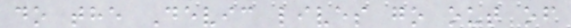do the Devic lives go out of
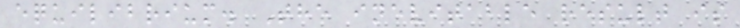equilibrium. The inevitable result is
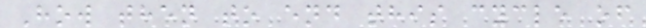How then to end this cycle of
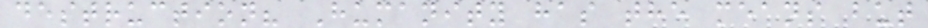destruction? Humanity has the means but
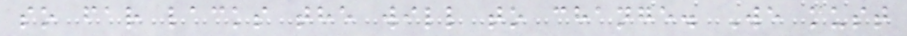so far lacks the will to change. We must
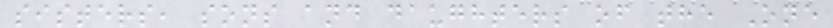sisters, sons and daughters of the One
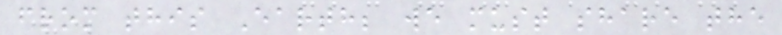from this Earth; we must share the
